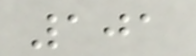101
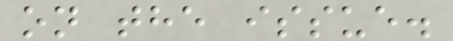on the issue.
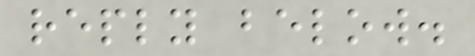reply below.
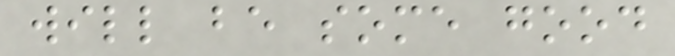will be some good
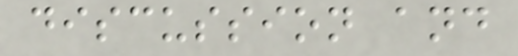discussion and
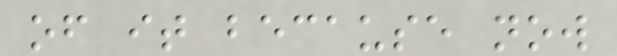of it because now
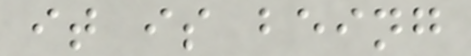it is being
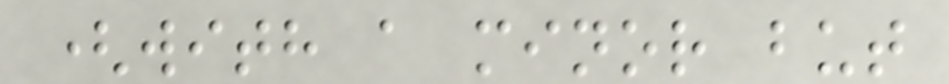(with a minor but
